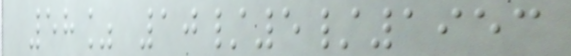58% 10/5/1953
